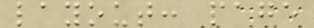layout: page
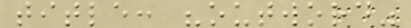title: "outword"
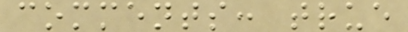comments: true
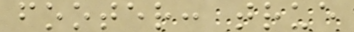footer: true
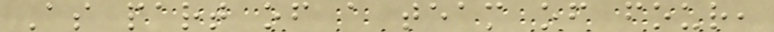As part of a team of four,
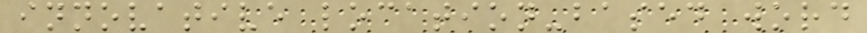innovative location-based word
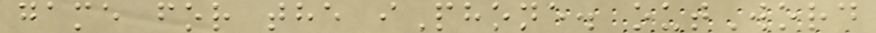game for the iPhone. outWord
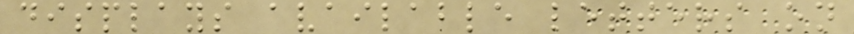displays available letters on
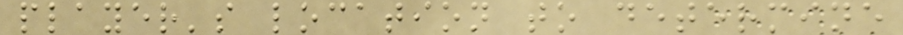player's location to determine
